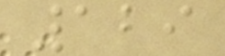129
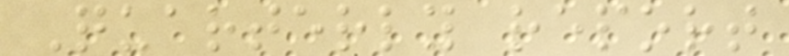Quarterly report
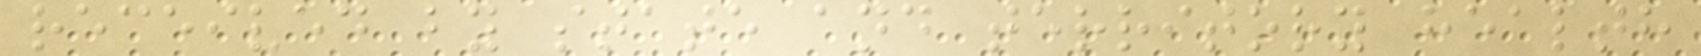received by state and territory health
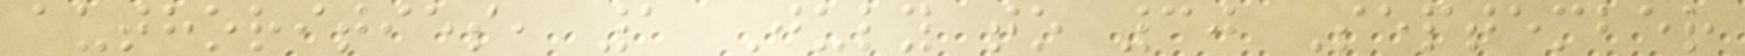authorities, 1 July to 30 September
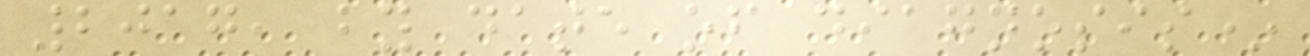2017, by date of diagnosis*
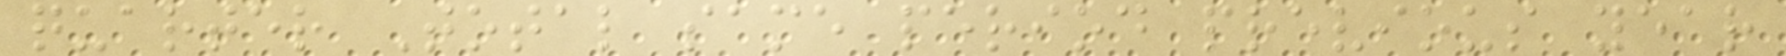quarter Total same period previous year
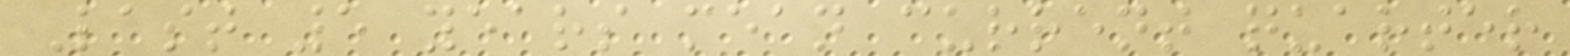Last 5 years mean current quarter
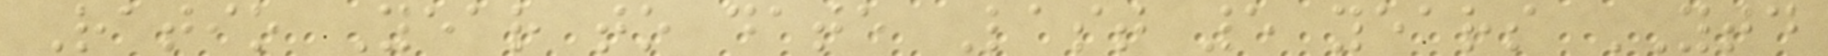Ratio Year to date Last 5 years YTD
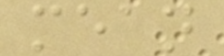mean
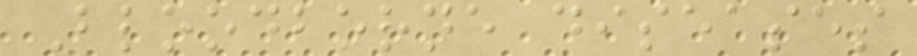Bloodborne diseases
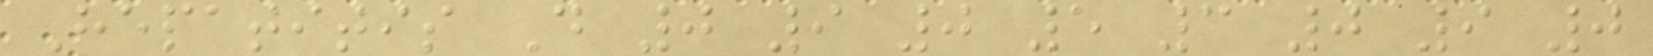Hepatitis D 0 9 0 5 3 0 9 0
